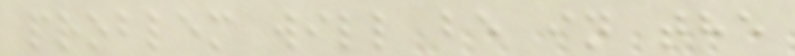problem will be in the
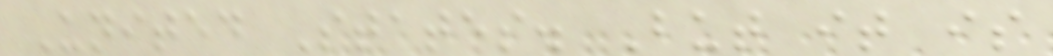United States. But it is
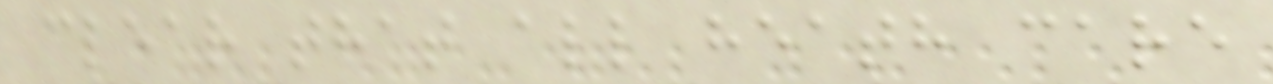clear that all heath care
